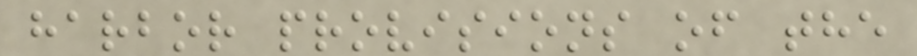harbor provisions of the
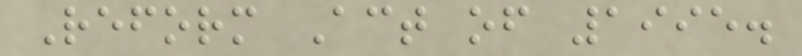Reform Act of 1995.
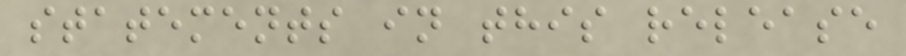statements in this release
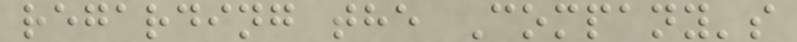regarding the Company's
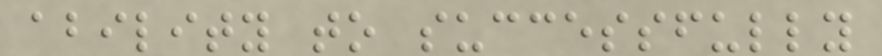ability to successfully
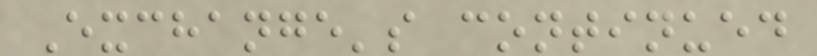Exchange's continued
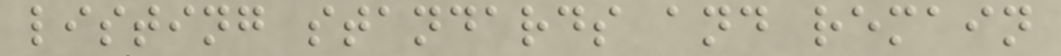listing standards and remain
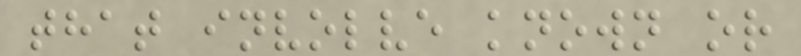that involve known or
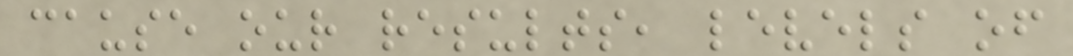cause our results, levels of
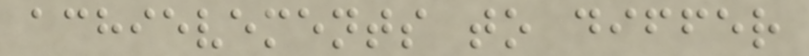achievements to differ
